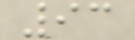93
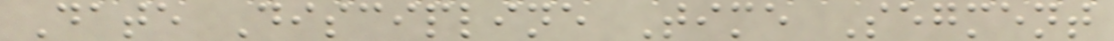Date Discipline Time Segment
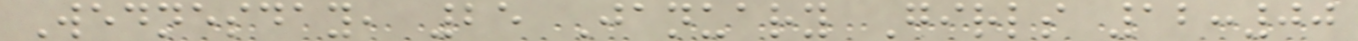Wednesday, 25 January Girls 12:00
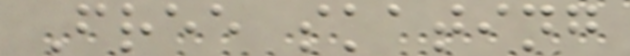Free skating
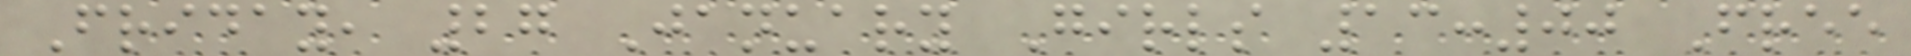Friday, 27 January Girls 13:00 Free
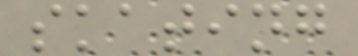skating
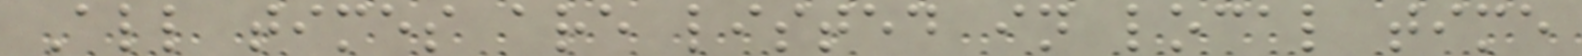All times are listed in local time
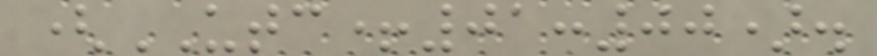(UTC+01:00).
